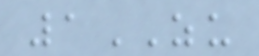1ZU
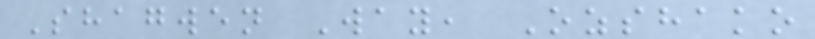Shagwen Way, Ozshako
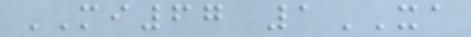MI67 1XA
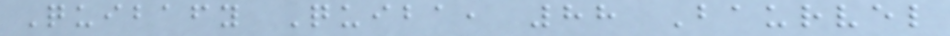Quibafy Quiba, 88 Baurvel
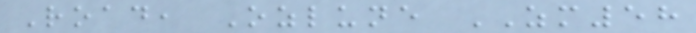Road, Ozlune ZM58
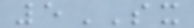5SX
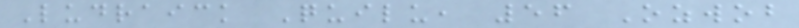Ludraick Quilu, 56 Ozwob
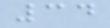34
